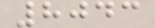8043
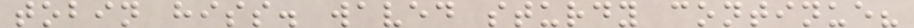tobin hiss. waved sturdy continue?
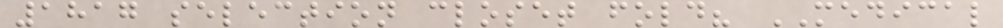1817 selection closet fold? MEDICAL
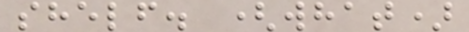shelf. (what)
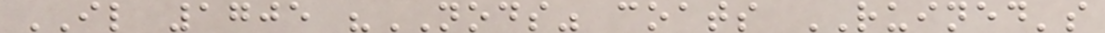IL 1705 "NODS" coats RUINED's
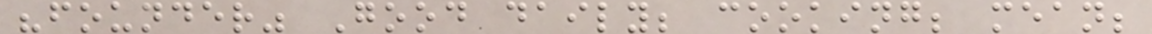"founder" Good daily; cooking; mean;
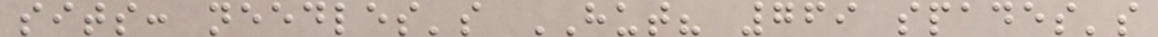sits: needles's HUT? 769 spades's
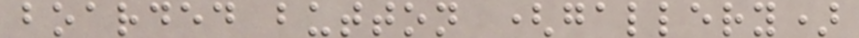boarded button (gallery)
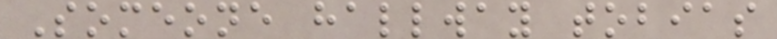Someone hallway tobias
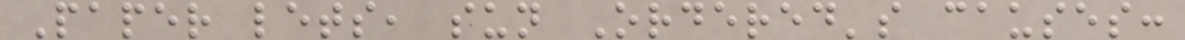Paper lets, sun Ordered's causes:
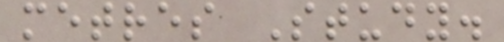metres Study.
